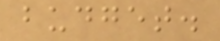budget.
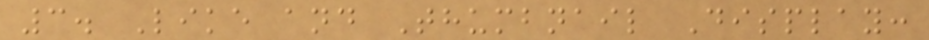3. Like and Thumbnail Display:
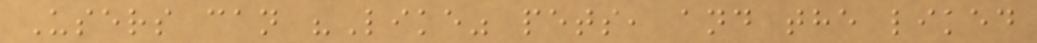Users can "Like" pets, and the liked
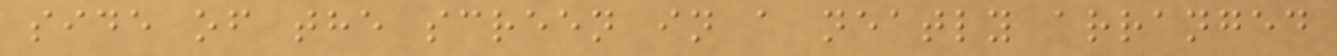side of the screen in a neatly arranged
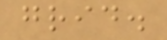grid.
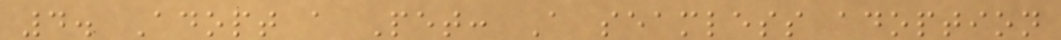4. Adopt a Pet: A seamless adoption
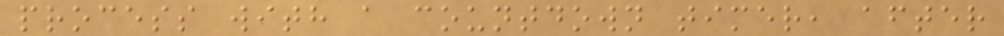process with a countdown timer, after
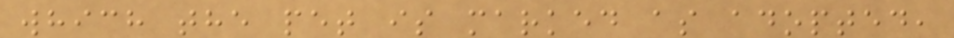which the pet is marked as adopted,
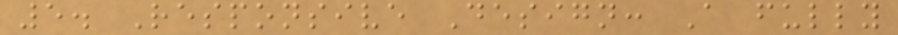5. Responsive Design: A fully
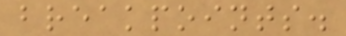breakpoints.
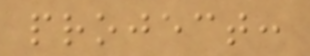project:
